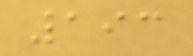193
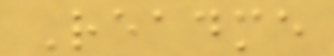Readme
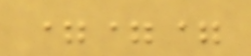===
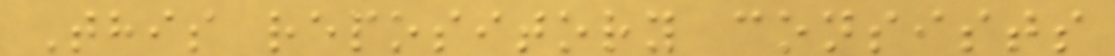This repository consists
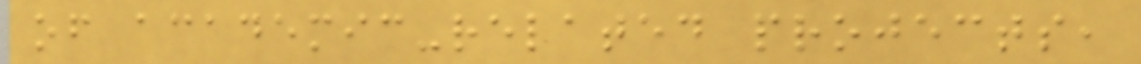of academic-related projects,
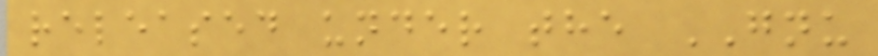released under the GNU
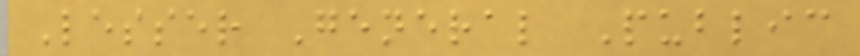Lesser General Public
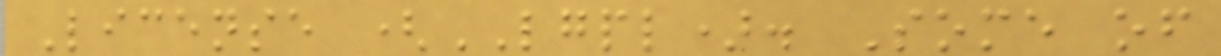License (LGPL). Some of
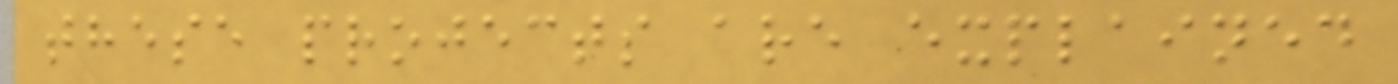these projects are explained
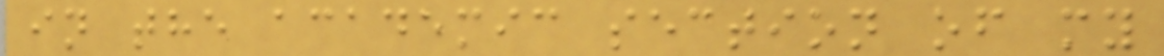in the academic section of my
